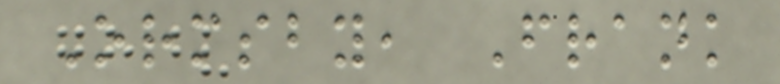Ormsby, Frank
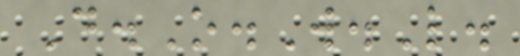D.O.W.L.
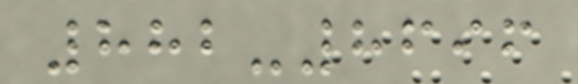882-8696
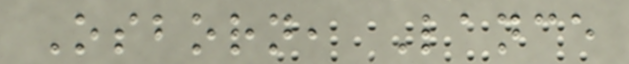Osborn, Lance
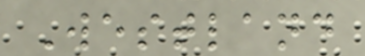Westland
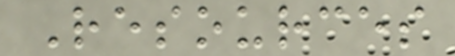Resources
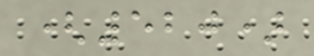(520)
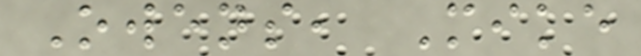Owens, Mike
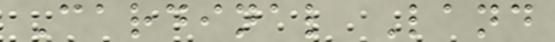Cardinal Land
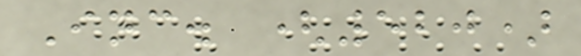Inc. (520)
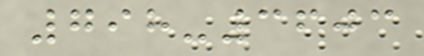798-3603
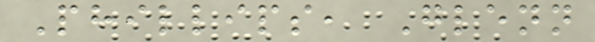Phillips, Glenn
